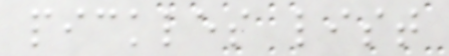pickles list
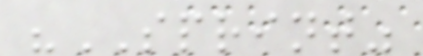"SPRINT"
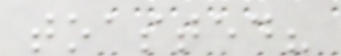toasted?
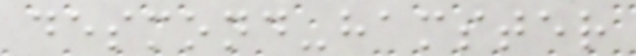desmond-hamster
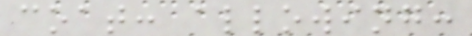coat: allowing:
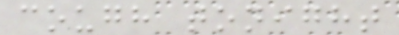cough tonight
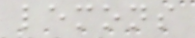lemons
